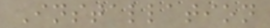Installation
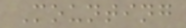Mounting
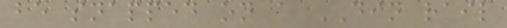be snapped on a DIN rail
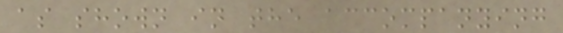as shown in the accompanying
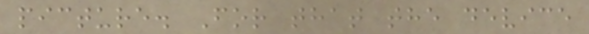picture. For that the device
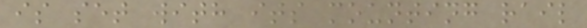is set with its mounting rail
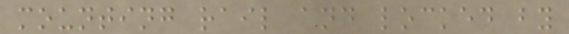mounting rail and locked by
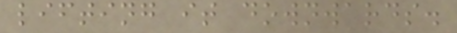lifting it downwards.
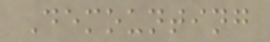Demounting
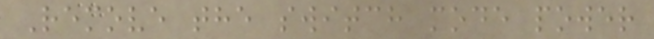Remove the switch mode power
